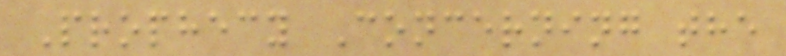Prophecy Concerning the
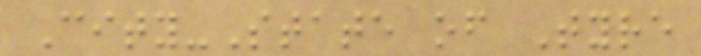City-State of Tyre
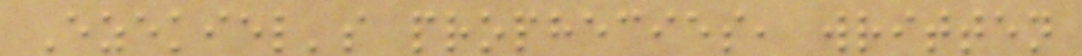Ezekiel's prophecies, written
